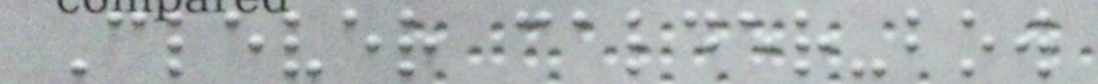Clever calder-bow
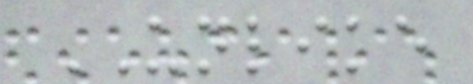UNLIKE
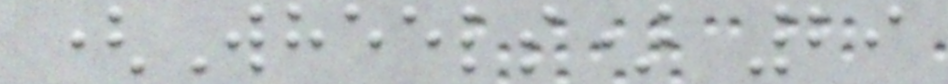(Wheels) 29
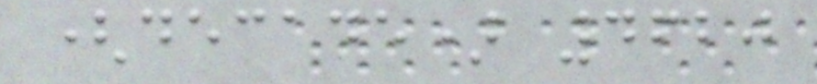(decade) 4620
